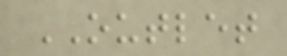OUTLET
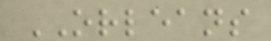ORLEANS
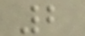2
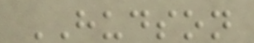HUDSON
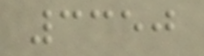3350
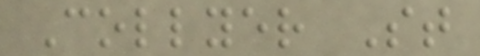Collyer St
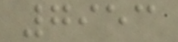7953
